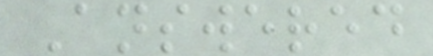Answered
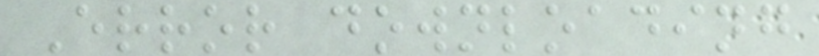Error downloading
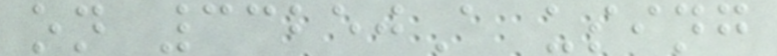on 33250A using
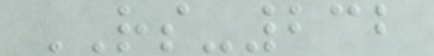RS-232
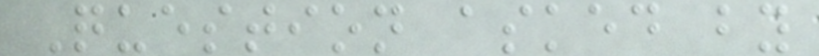Question asked by
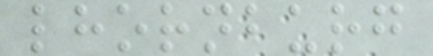lhornburg
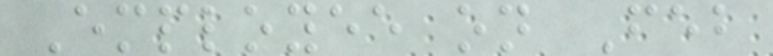Employee on Feb
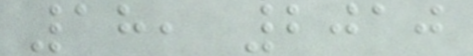18, 2010
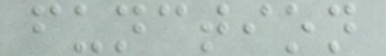function
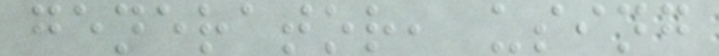generator, using
